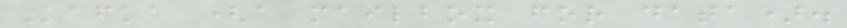Kafka (a mailbox for data).
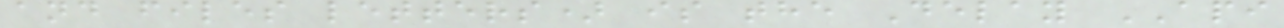and files letters) is the Delay API
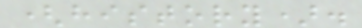(history).
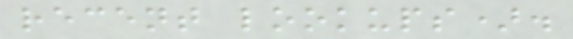recent lookups).
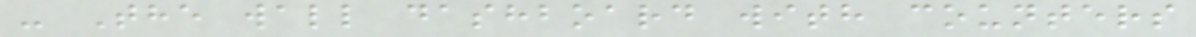- The wall dashboard with counters
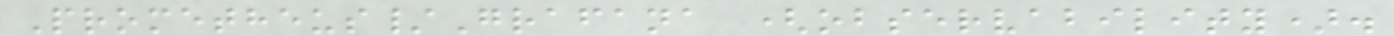Prometheus/Grafana (observability).
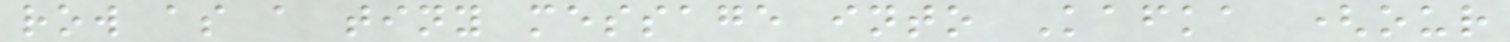row as a tiny message into Kafka (our
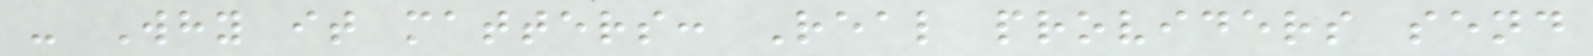- Why it matters: Real providers send
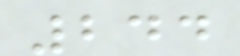244
